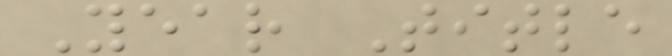Year Title
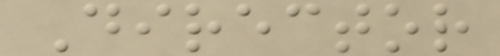Director
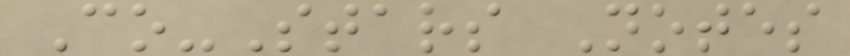Co-Stars Notes
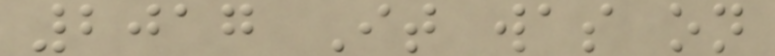2017 It was on
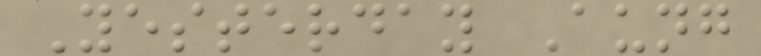Yesterday Aung
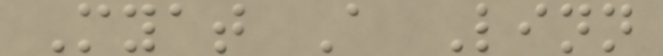Myat A Linn
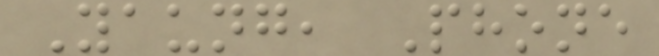Yaung, Phone
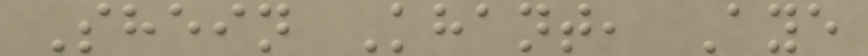Shein Khant, Aye
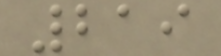219
